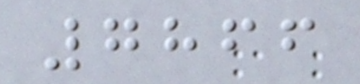7866
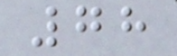78
